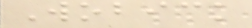Wobick
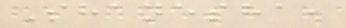Shanesha,
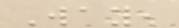Way,
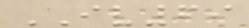IV69
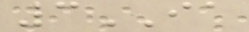3IA
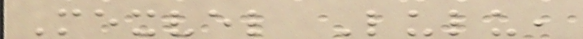Mexvel Lulu,
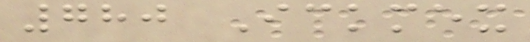780 Ickmex
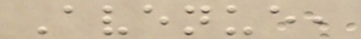Avenue,
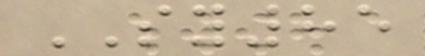SY85
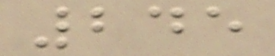245
